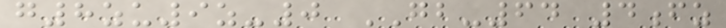g8zu9z-0 GB-64 4fz
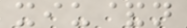xiu&n
